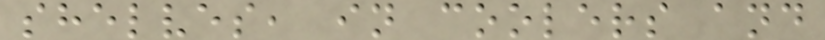shelves, in coolers and
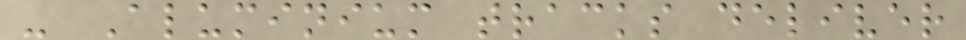- Aluminium tracks deliver
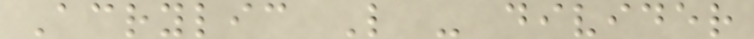Acrylic L - divider
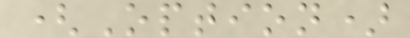(Option)
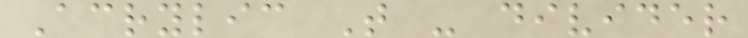Acrylic T - divider
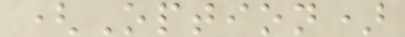(Option)
